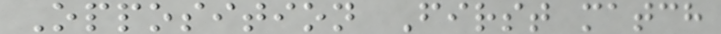Opposition First match
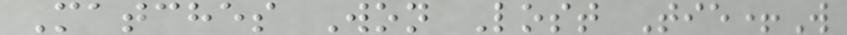Matches Won Lost Tie+W
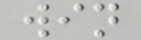win
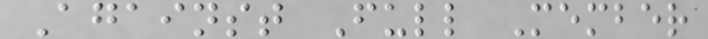Against Full Member
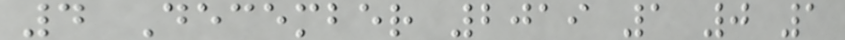4 December 2019 1 0 1
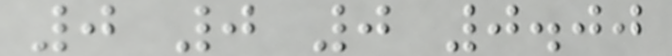0 0 0 0.00
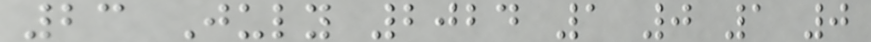23 July 2024 1 0 1 0
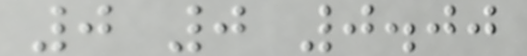0 0 0.00
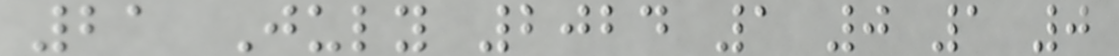21 July 2024 1 0 1 0
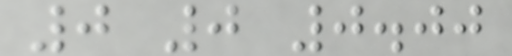0 0 0.00
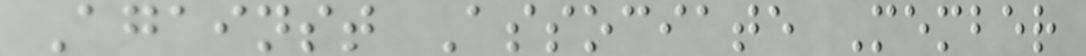Against Associate Member
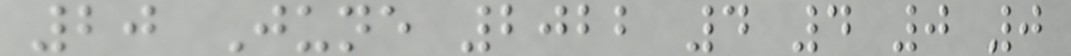20 June 2022 4 4 0 0
